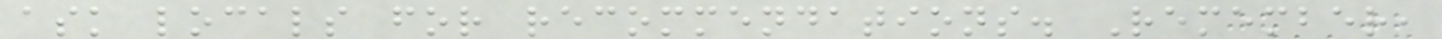ask locals for recommendations. Remember,
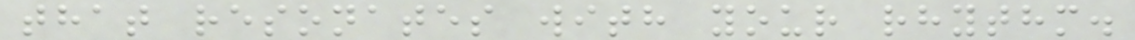that resonates with your rhythm.
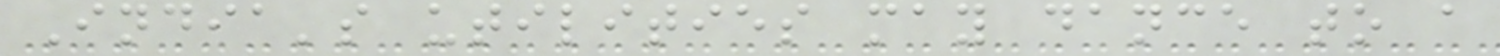India's utilities may dance to a
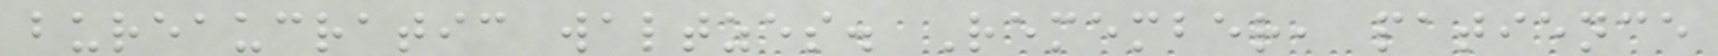bureaucratic waltzes. Remember, patience
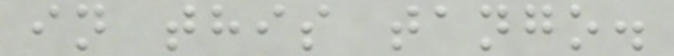in this tango.
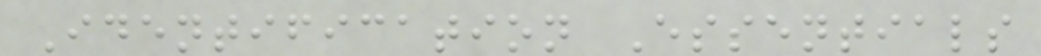Identification Essentials
